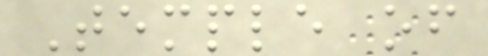Temple of
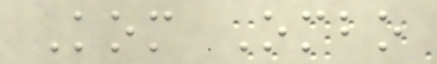Kom Ombo
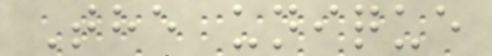The unique
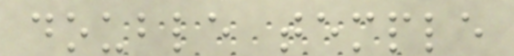double temple
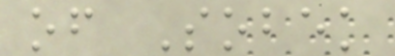of Sobek
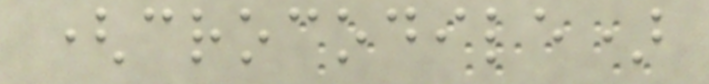(crocodile)
